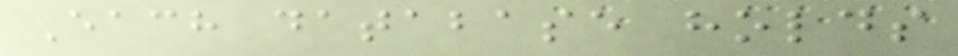Each database holds
